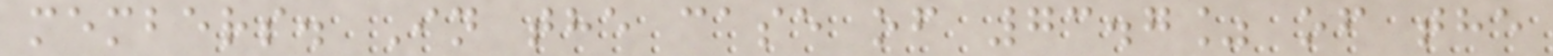members. In the case of 73.7% of the
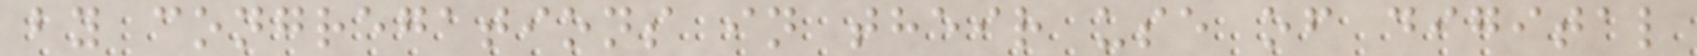by congregations in their use of digital
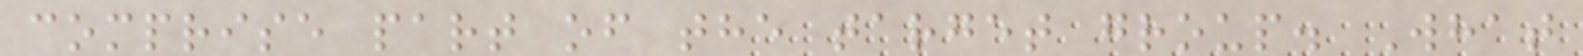comprise part of the target group. What
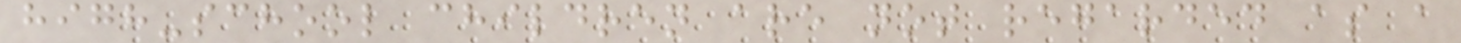high-school children are not regarded as a
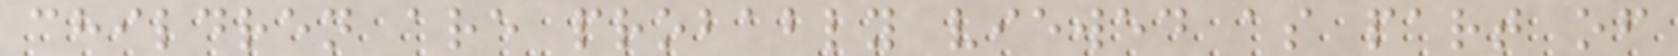children are probably viewed as part of
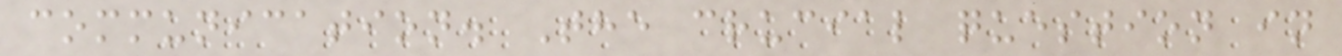communication. The crucial question in
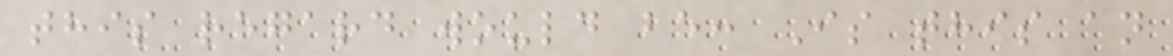this regard would be: Is this an
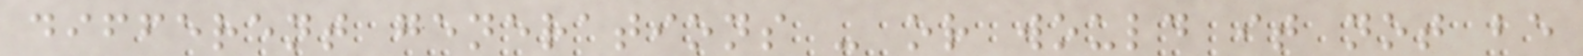different generations - or would it not be
